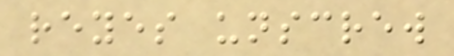reyes unscrew
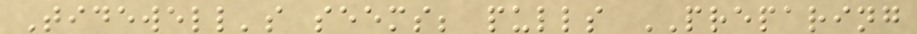Tidewell's seems; pulls PREPARING
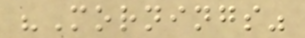"Mornings"
